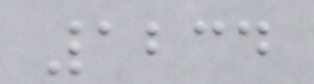1234
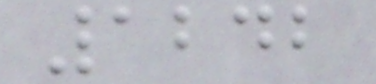1242
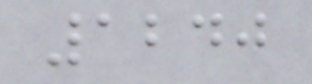1240
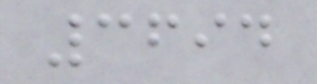3694
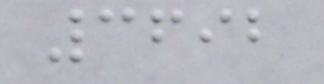3692
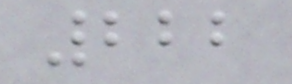222
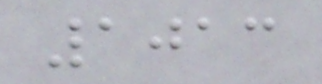1013
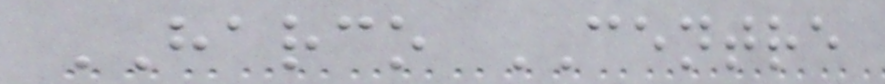HARCO CENTRE
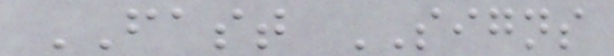FAST SIGNS
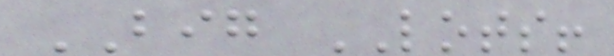BIG LOTS!
